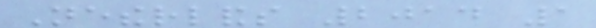Netherlands 2014 1
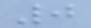0
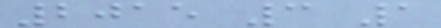2015 3 1
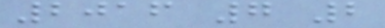2016 7 2
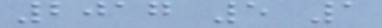2017 5 1
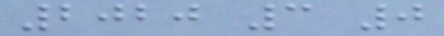2020 3 0
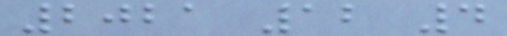2021 12 4
